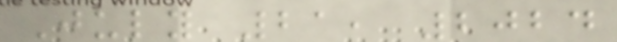July 21, 2024
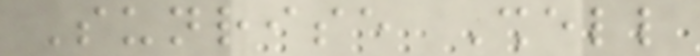Sunrise Shell
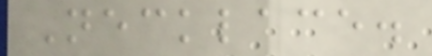Necklace.
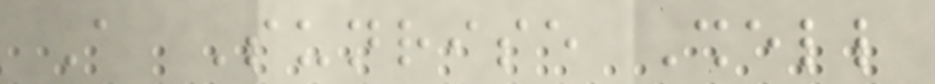A Sunrise Shell
